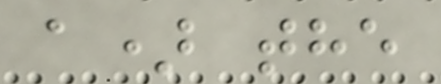a) the
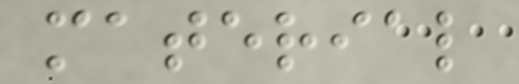material
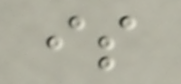is
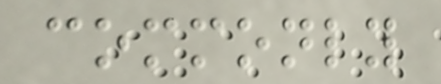commonly
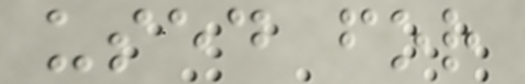used for
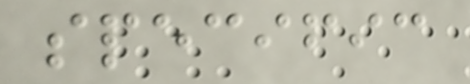specific
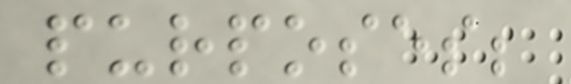purposes;
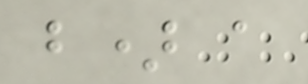b) a
